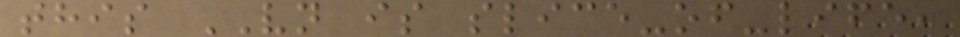this VN is slice-of-life,
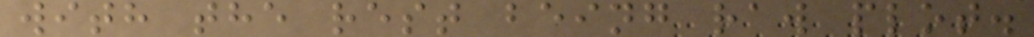with the rest being raw plot.
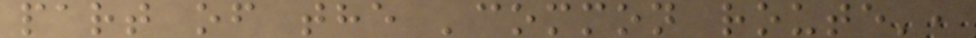part of the 'common route',
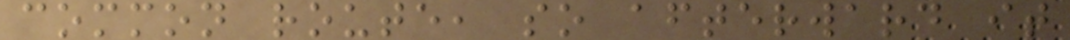common route, so afterward it
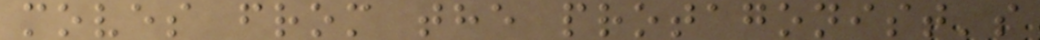moves from the protagonist's
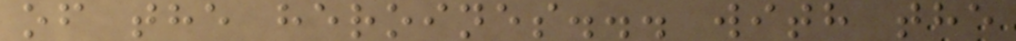of the heroines... with the
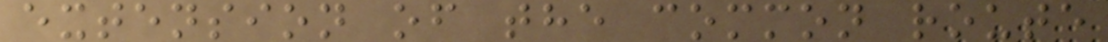extension of the common route
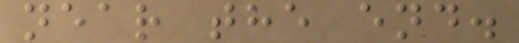near the end.
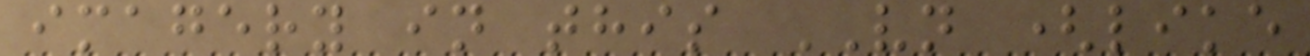imagery in this VN (like
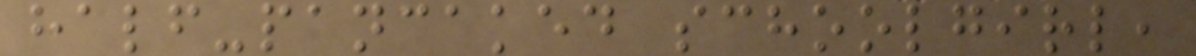half-pancaked schoolgirl,
